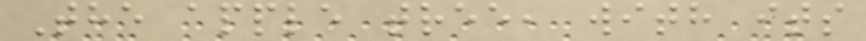The apple tree, with its
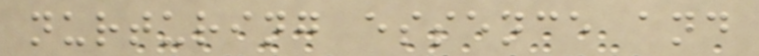nurturing essence and
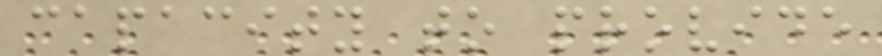capacity to provide
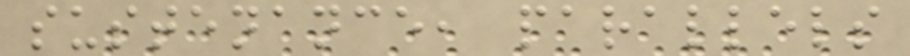sustenance, parallels
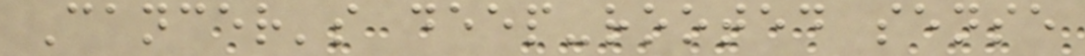Cancer's deep-rooted sense
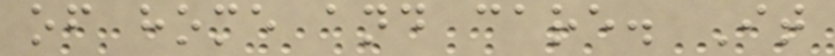of home and care. It
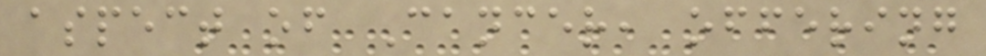aspect of Cancer, offering
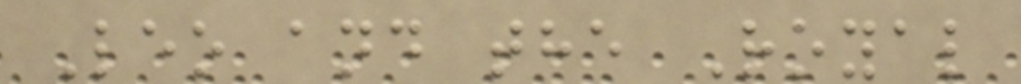Leo and the Royal
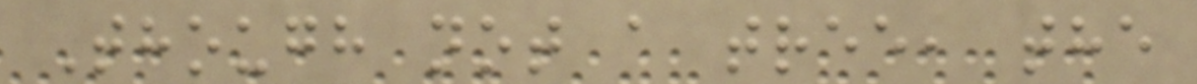Though not a tree, the
